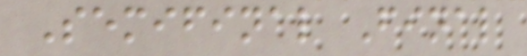Semifinal Final
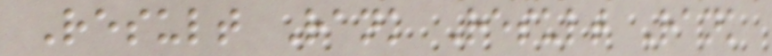Result Rank Result Rank
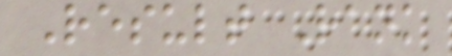Result Rank
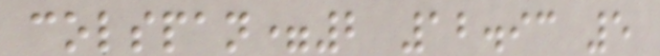colspan=2 12.93 5
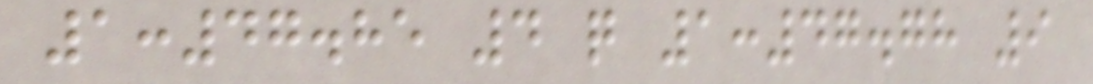1:47.85 4 q 1:47.78 9
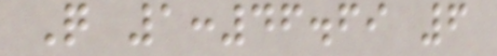Q 1:46.69 6
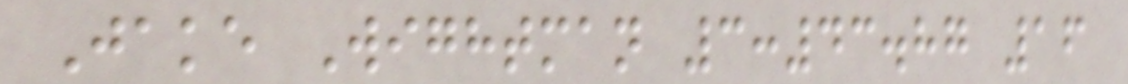Jake Wightman 3:43.87 16
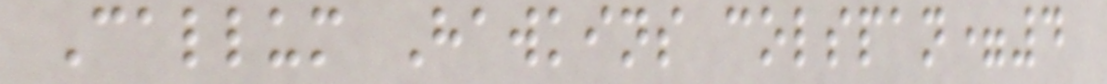Callum Hawkins colspan=4
